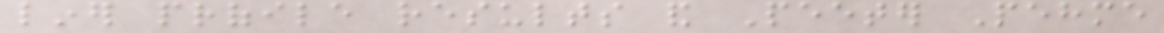liner profile results and Peeter Pehme
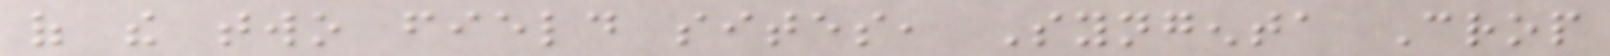of the two field sites, Syngenta Crop
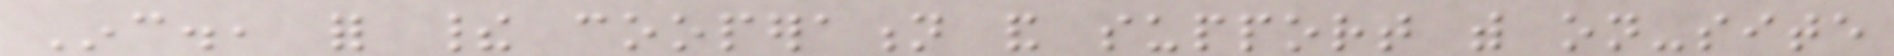Inc., for their cooperation and support with on-site
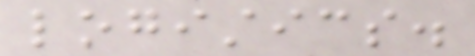logistics.
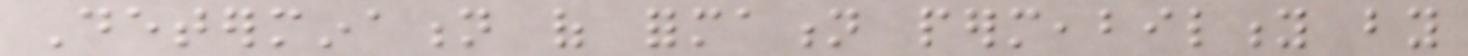Determination of formation permeability by
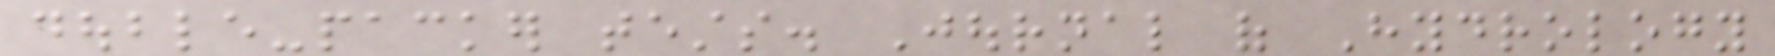double-packer tests. Journal of Hydrology
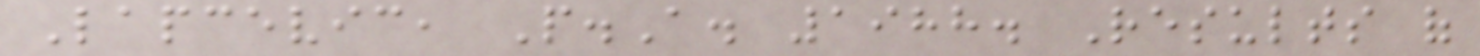Lapcevic, P.A. 1988. Results of
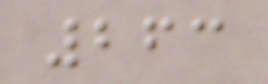263
